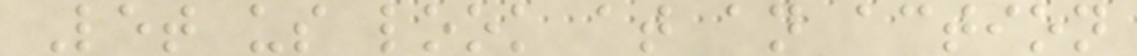Let us look at an action
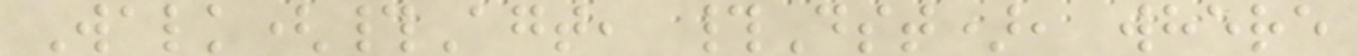Walk(#Agt, #Dst), where
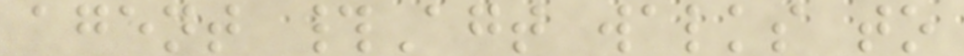agent #Agt walks to
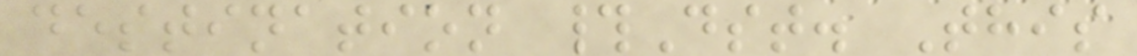destination #Dst. This
